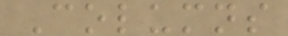Columns
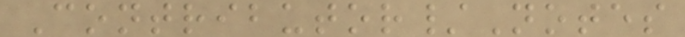Contributor/Notes
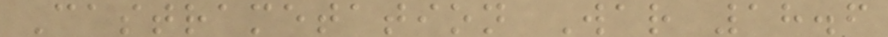Castrametation War 18.6
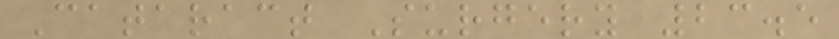Cataract Surgery 23.5
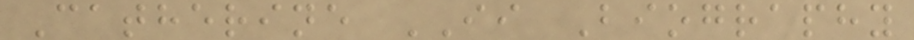Catherine II Biography
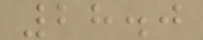28.0
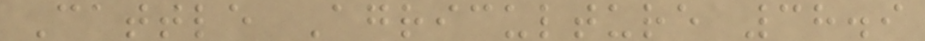Cattle Agriculture 38.9
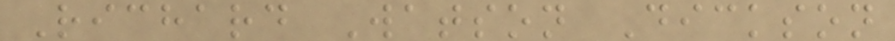Richard Watson Dickson
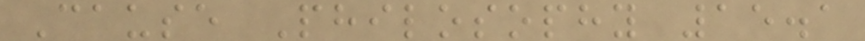Cause Philosophy 15.1
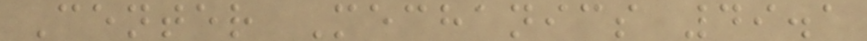Center Mechanics 49.1
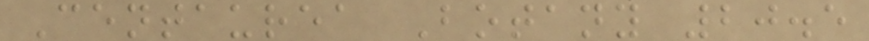Centaurea Botany 20.5
